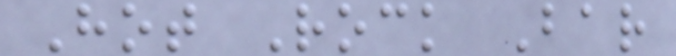Hot Rock Bar
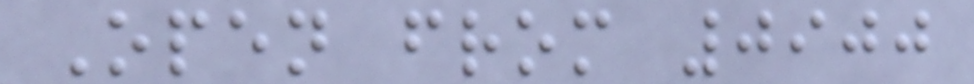Open from 0900
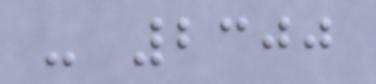- 2300
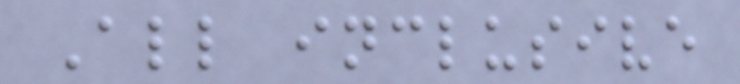All inclusive
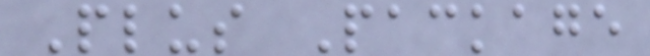Plus Package
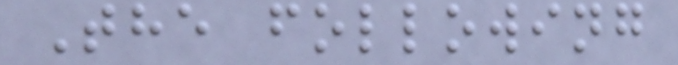The following
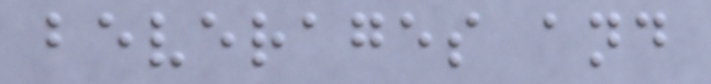beverages and
